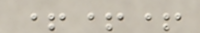+++
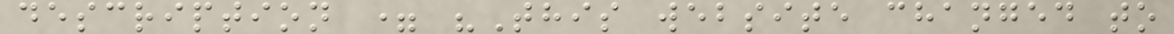description = "This website changed to
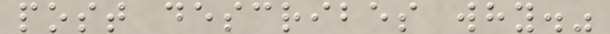post describes why."
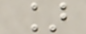]
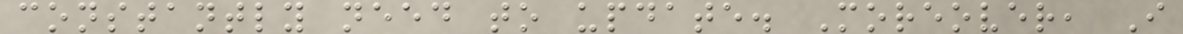constantly need to update. Moreover, I
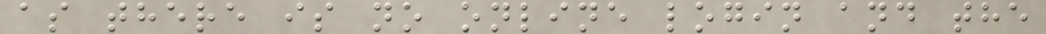as there is no online login and the
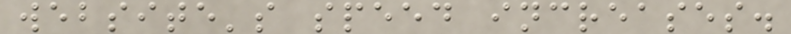website's speed increases.
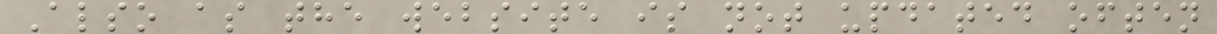Also as the website is not updated often
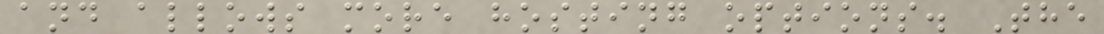and allows more hosting options. The
